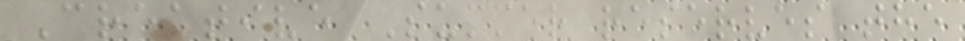Creative Summer reserves the
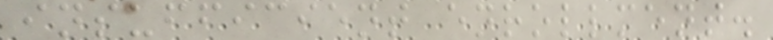insufficient enrollment.
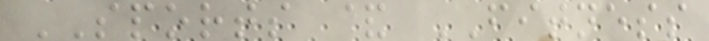SPORTS & FITNESS
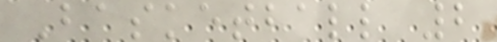Basketball 2
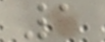1
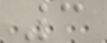3
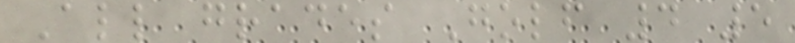All grades Golf 4 5
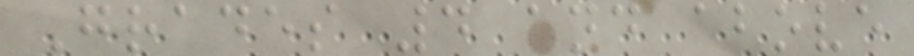Grades 4 and above
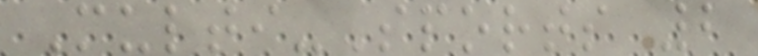Multi-Sports 2
